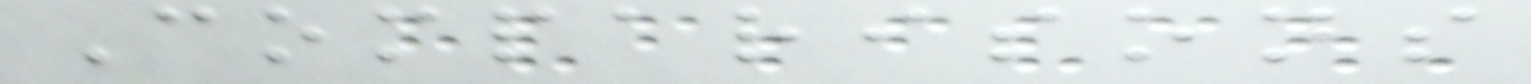Comparisons
